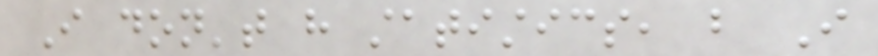I don't have statistics, but I
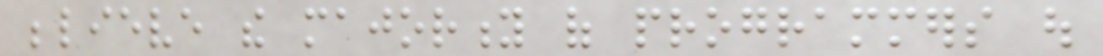believe the majority of programmers out
